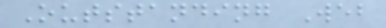Outstanding Web
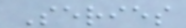Series
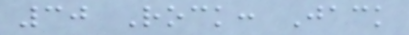30 Rock: Jack
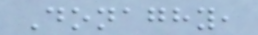Donaghy,
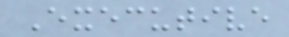Executive
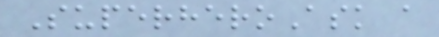SuperheroAsk a
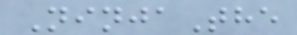NinjaThe
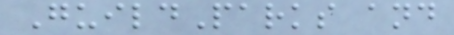GuildParks and
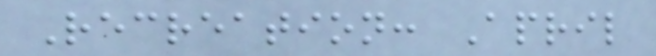Recreation: April
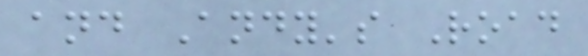and Andy's Road
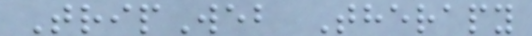TripWeb Therapy
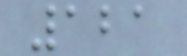121
